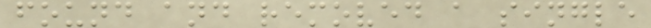found and removed a single
